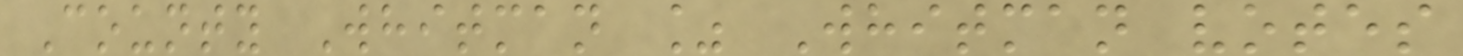County Whitman % Whitman votes
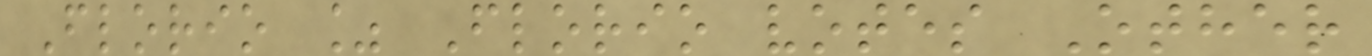Florio % Florio votes Other
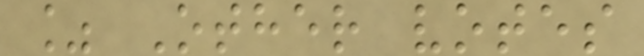% Other votes
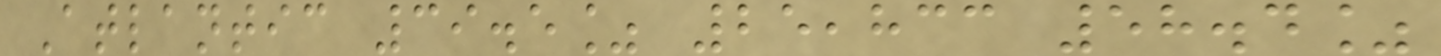Atlantic 39.5% 25,833 58.4%
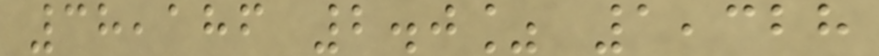38,186 2.0% 1,328
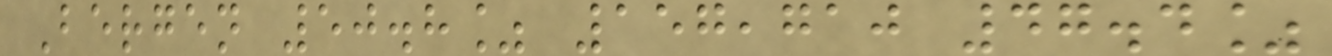Bergen 50.8% 157,710 47.4%
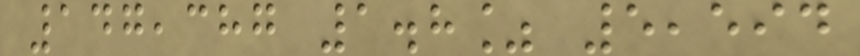147,387 1.8% 5,594
